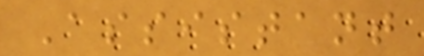Assistant
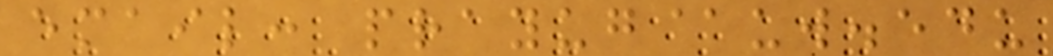email: prayug@uw.edu
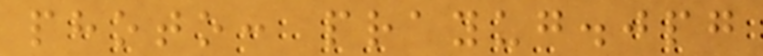photo: prayug.jpg
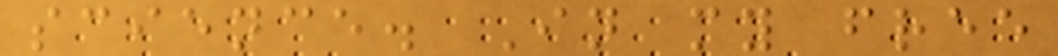science. In my free
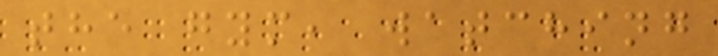the gym, watching
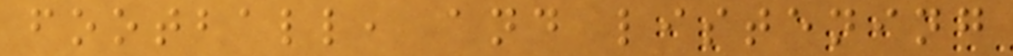football, and listening
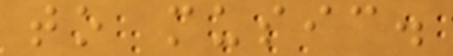to music.
